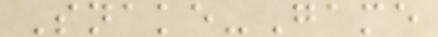Snake-Game
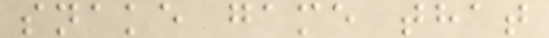snake game that
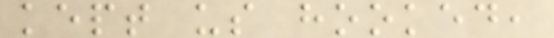kept us hooked,
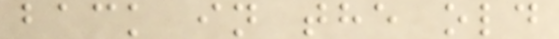back in the old
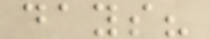days?
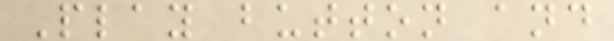Play button and
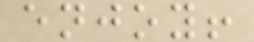enjoy!
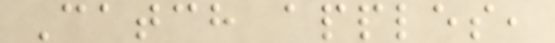Catch apples,
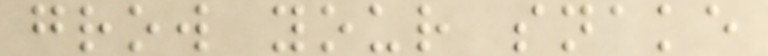grow your snake
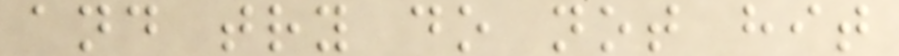and try do not hit
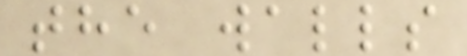the walls
